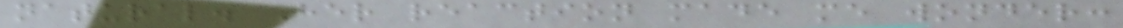natural. Her reaction made me wonder:
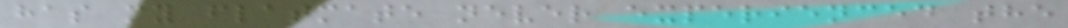has my flatmate never experienced the
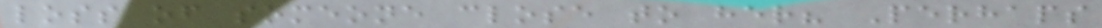loss of someone close to her? Perhaps
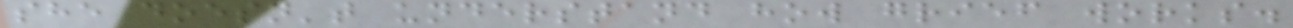she doesn't understand how grief works.
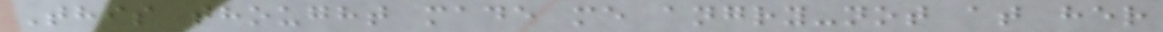This thought made me angry-not at her
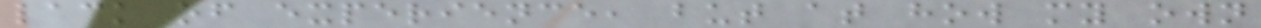lack of experience, but at how my own
